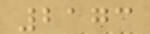2173
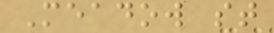Meadow st
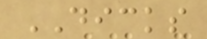DICKS
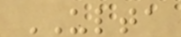ULTA
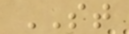ST
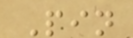Pin
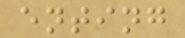enting
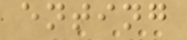enting
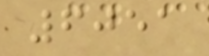6051
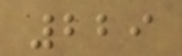229
